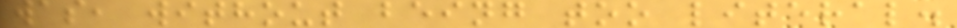was, without being too literal.
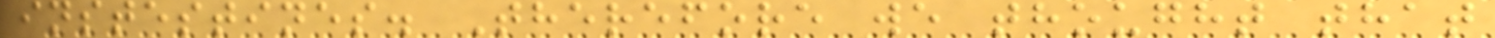instestines. Therefore we thought that
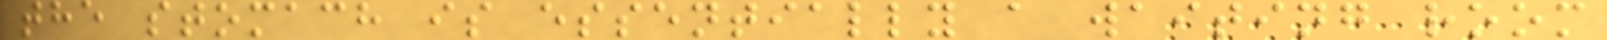the stomach is essentially a waiting room
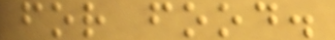for food.
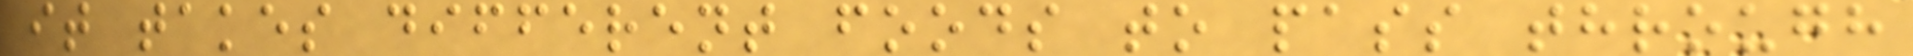it takes different foods to pass through
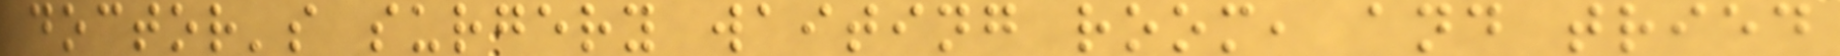doctor's surgery waiting room, and tried
